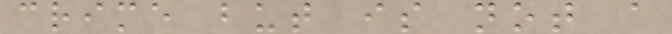crime but is not a
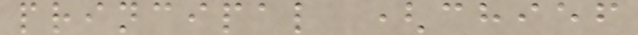principal (chief
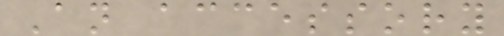An accessory
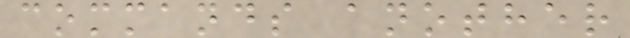commands another
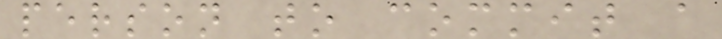person to commit a
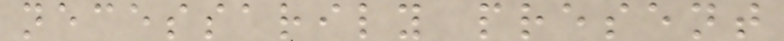necessarily present
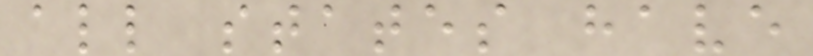all states have
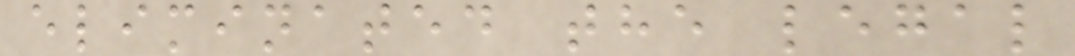eliminated the legal
